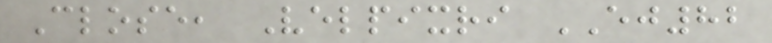Close, Velpixri EJ82
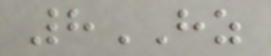8HZ
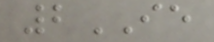2IE
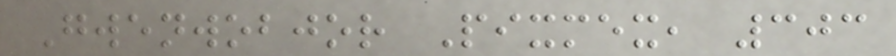Gwenwobjor Pixmex, 303
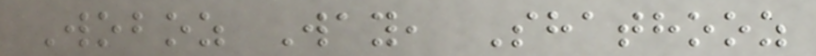Woboz Way, Shathooz
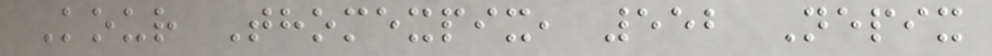Kour Thomexpix, 552 Nepix
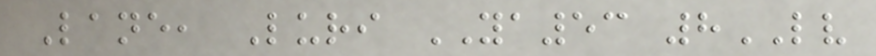Lane, Luri YA53 8LV
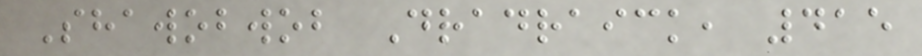Shawobwob Dradraick, 415
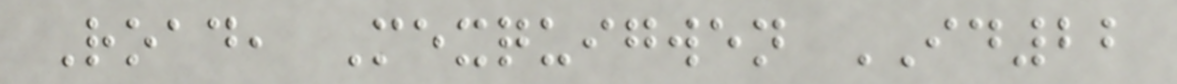Road, Mexquigwen ID22
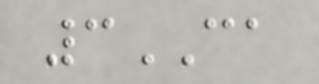3CA
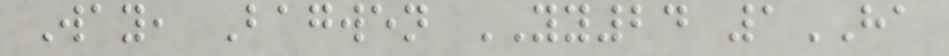Way, Bagwen YY24 1HA
